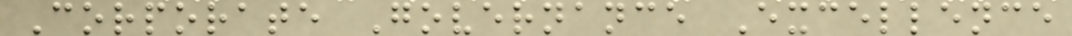Corporate Governance Excellence
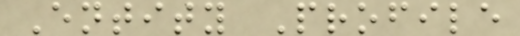Entity Profile
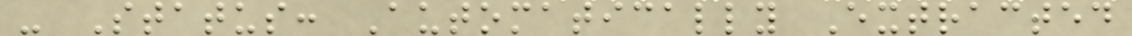- Status: Automatically Extracted
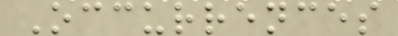Occurrences
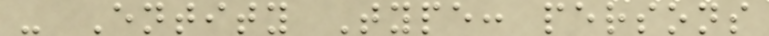- Entity Type: persons
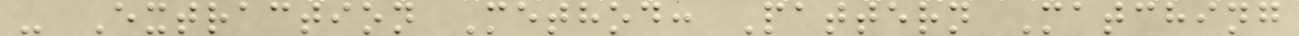- Extraction Method: Pattern Matching
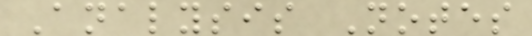Analysis Notes
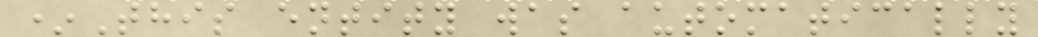*This entity was automatically
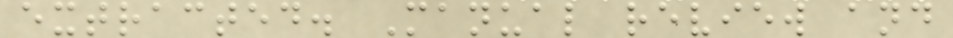extracted. Manual review and
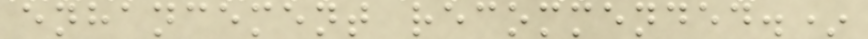enhancement recommended.*
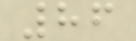86
